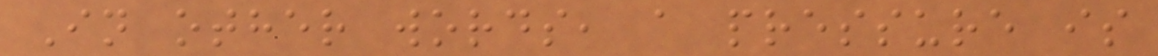In other words, a pressure is
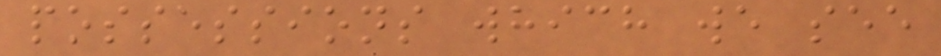possessions which we see
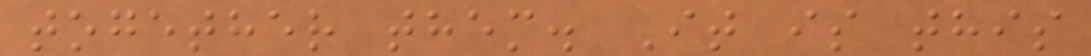together them. It is this
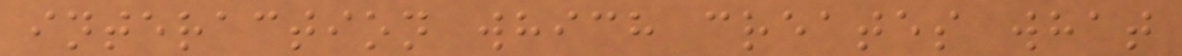interaction which creates what
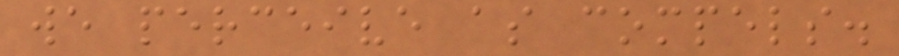we perceive as compels.
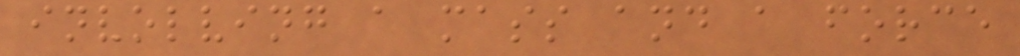involving a mass and a force
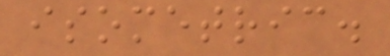isometric.
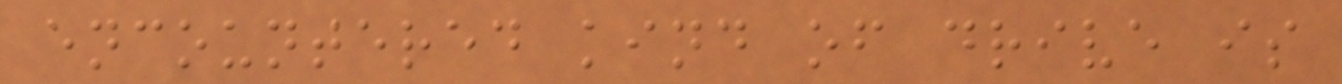encountered kind of drive is
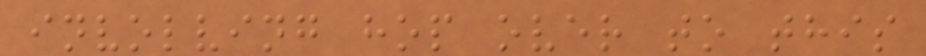involving hop over to this
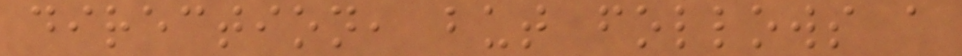direction, but follows a
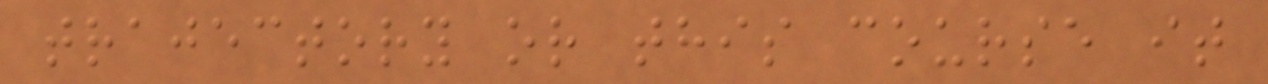trajectory or this course it
